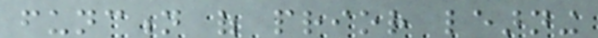function of prior learning
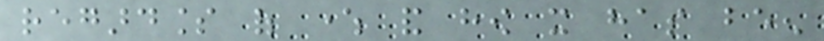regardless of where and how it has been
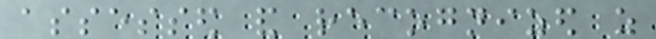assessed and recognized as
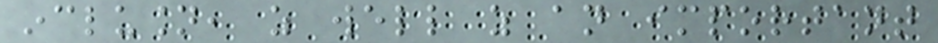inclusion, as well as an important
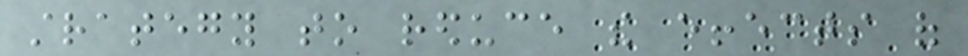strategy to reduce the effects of
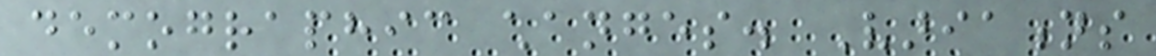demographic changes. Variations
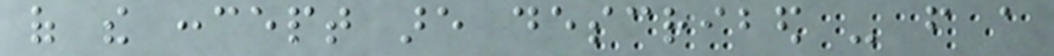of the concept are described - from a
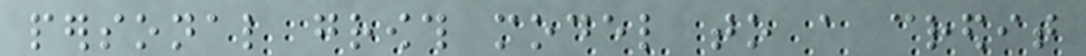personal growth model to a credit
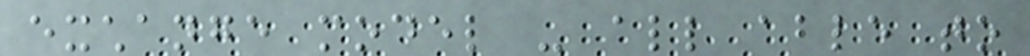exchange model - all able to
